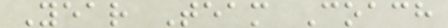Year Team Coach
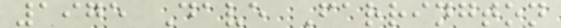1975 Dave Farrington
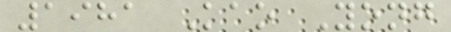1981 Kao Yong
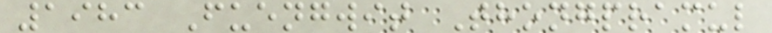1983 Fuengwit Thongpramul
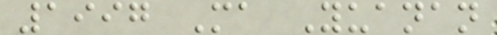1997 Ma Yuanan
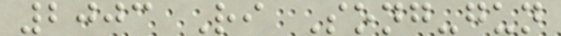2003 Ri Song-gun
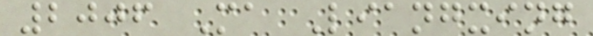2006 Ma Liangxing
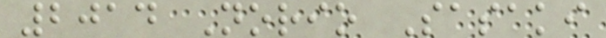2014 Norio Sasaki
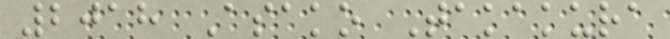2018 Asako Takakura
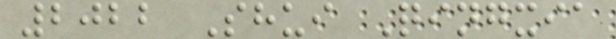2022 Shui Qingxia
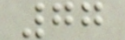77
